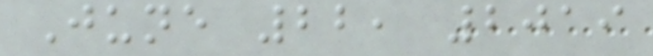June 22, 2019
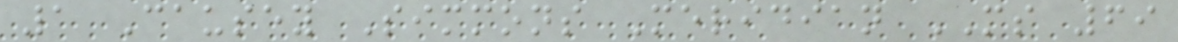1 Causey Simmons Meridian MS 69
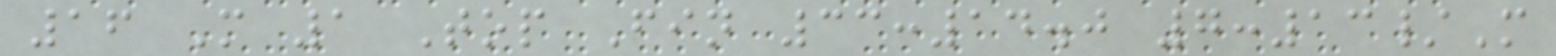16 M 1 Top Fin 33:14.0 7:13/M
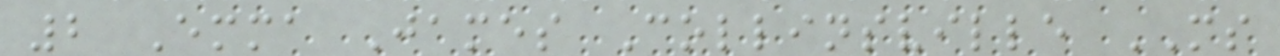2 Emma James Collinsville MS
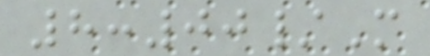8:00/M
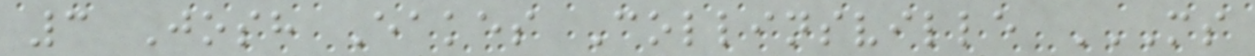3 Josh Eakes Collinsville MS
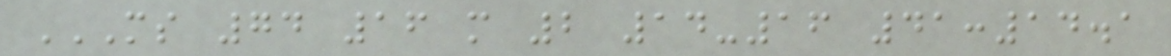MS 74 16 M 2 14-16 41:14.1
